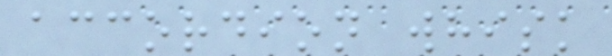accordion whisk
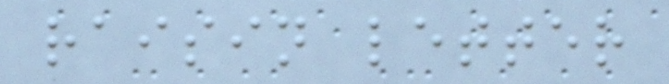raisin letter
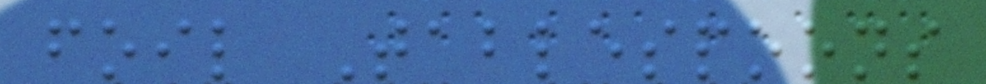foil Tablespoons
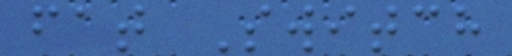fat Switch
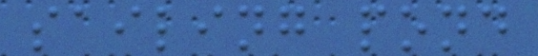sailing pond
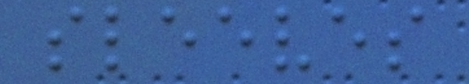sleeves
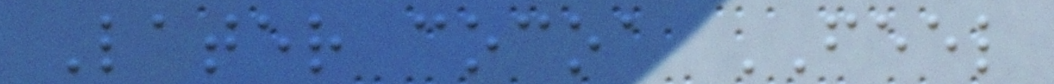Later cocoa FEEL
